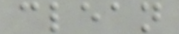clean
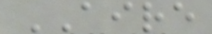AIRE
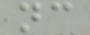nc
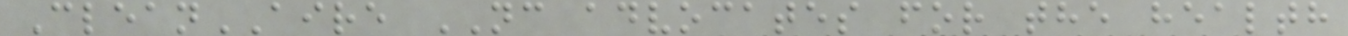CleanAIRE NC advocates for the health
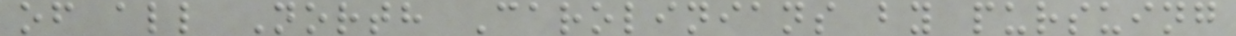of all North Carolinians by pursuing
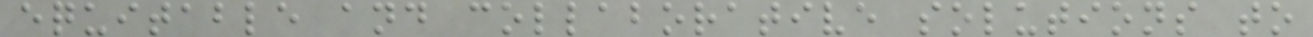equitable and collaborative solutions to
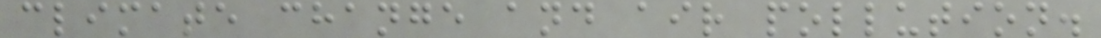climate change and air pollution.
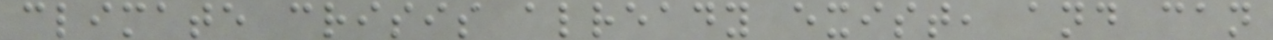climate crisis already exist, and can
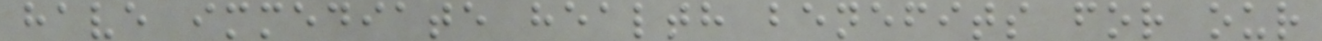have immediate health benefits for our
